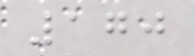170
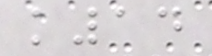k14
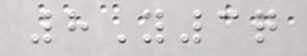8Y3q
